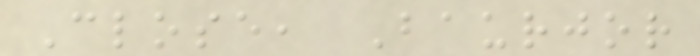Close, Baurjor
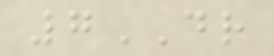7DR
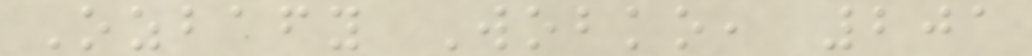Ozbafy Wobko, 201
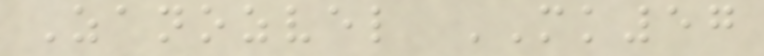Zanozvel MK57
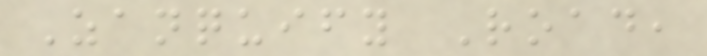Zanquify Road,
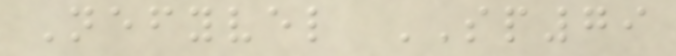Nefyvel SP79
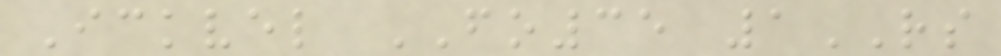Ickvel FO35 1RS
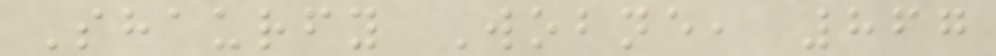Shaurfy Wobne, 867
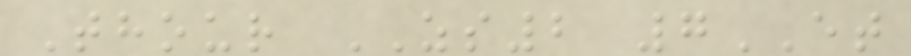Thour ZS2 7ET
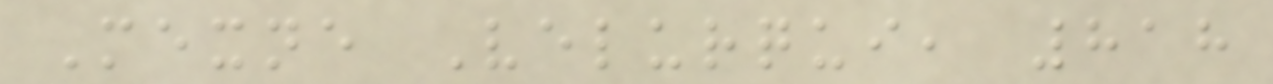Mexne Velurqui, 818
